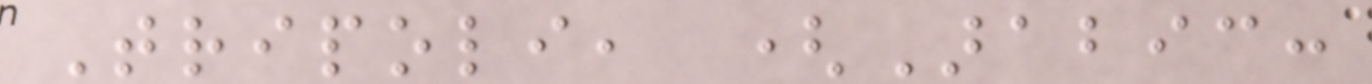Tripoli, (Arabic:
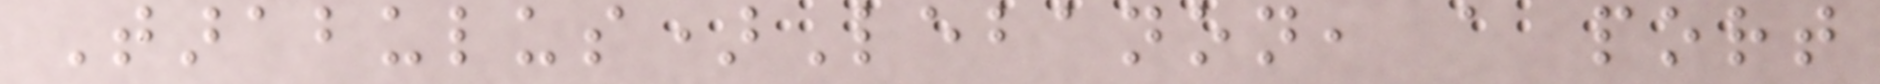Tarabulus)Lebanon, a port
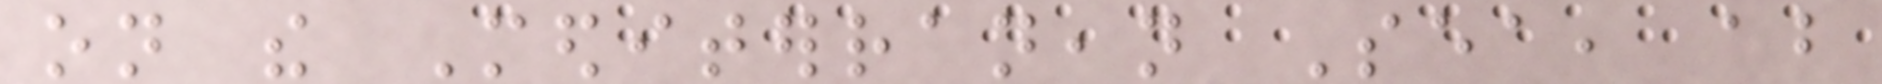on the Mediterranean Sea, about
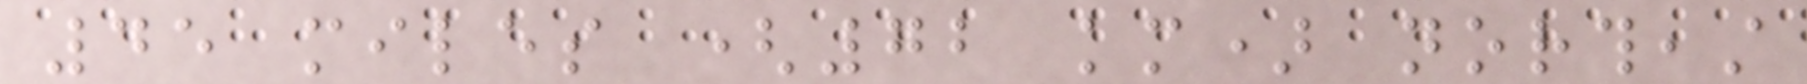45 miles (72 km) northeast
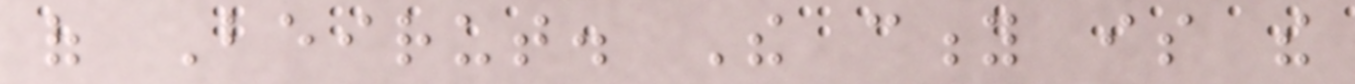of Beirut. The city is the
